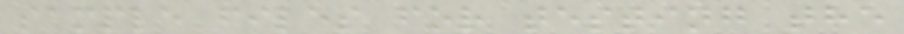sample files for testing the
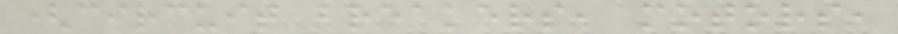(circuit breakers, motors,
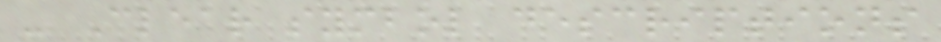- Clear symbol descriptions
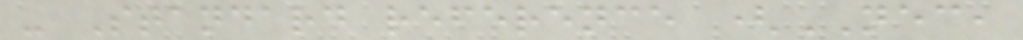- Standard reference (NEC,
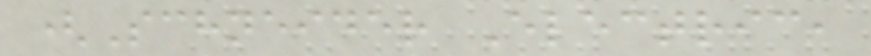(Schneider Electric,
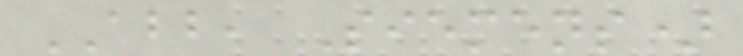ABB, Siemens)
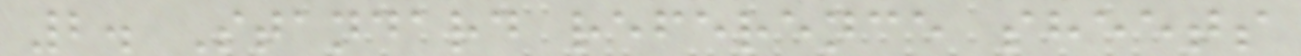2. Standard reference sheets
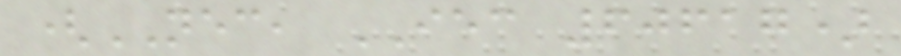(NEC, IEC 60617)
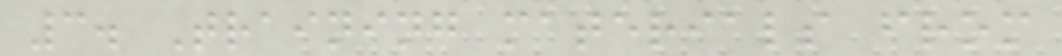3. Training materials from
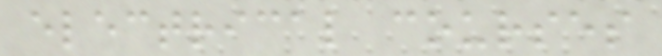electrical courses
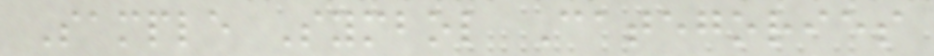Sample Symbol Categories
